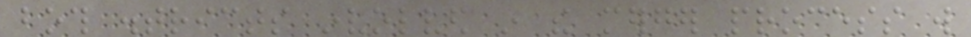both districts involved in the merger process will
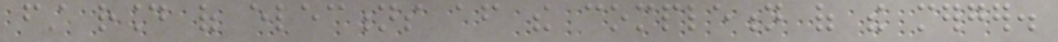first round of elections after the completion of the merger.
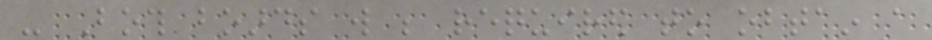- Both boards will be required to obtain a
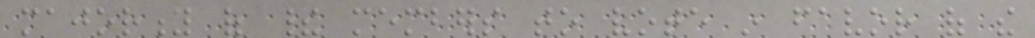majority of their members to vote in favor of the
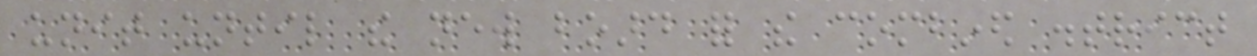unit until the new board for the combined district
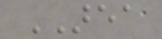AREA
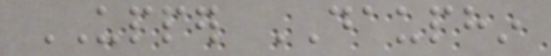UPPER DAUPHIN
